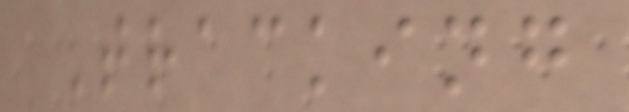Tracking
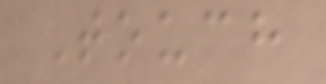Touch
